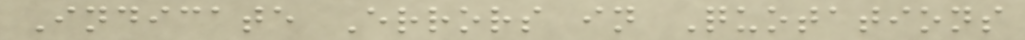Indicate Errors in Quotations
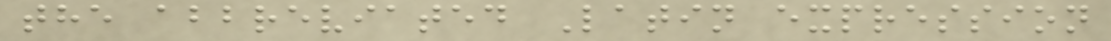the abbreviated Latin expression
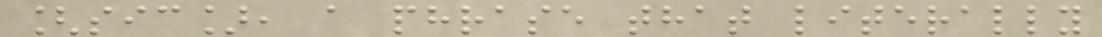[sic], a phrase that literally
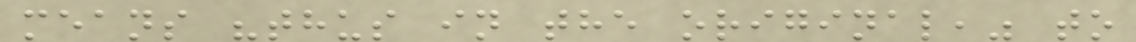means "thus in the original," to
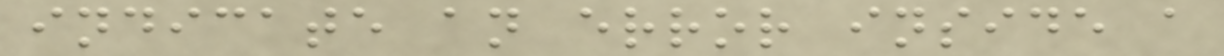indicate an error inside a
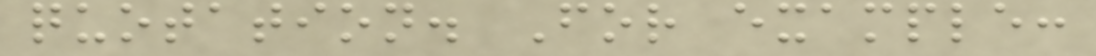quotation. For example:
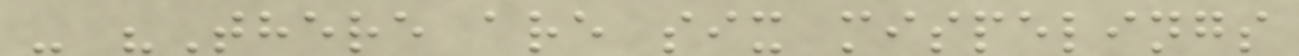- "There are six mispelings
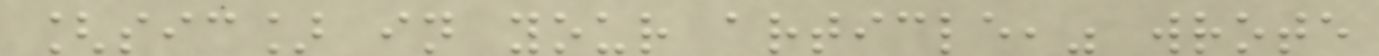[sic] in your article," wrote
